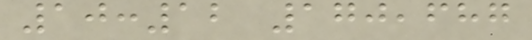10:12 170,687
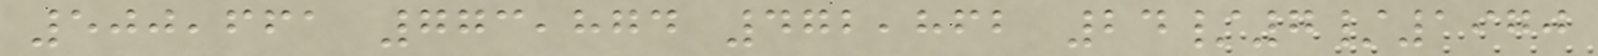500,661 773,874 472,862 24/7/1970
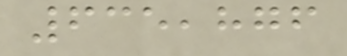635,876
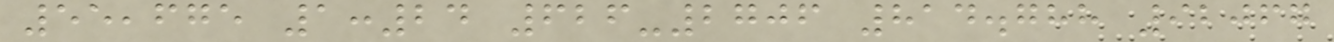55,675 1:24 626-2706 814.788 92067
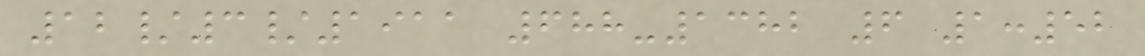12/3/1911 688-1382 6 1:52
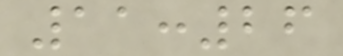11:26
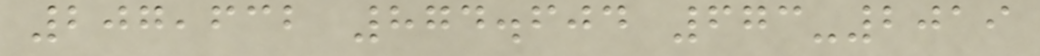207,632 874.604 673-2019
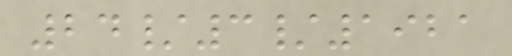24/3/1921
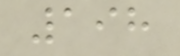198
